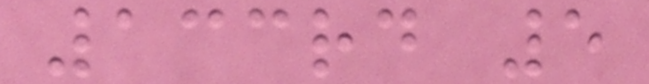133rd 5
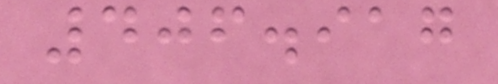406.917
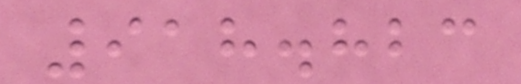918.823
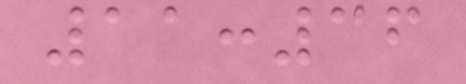11:36
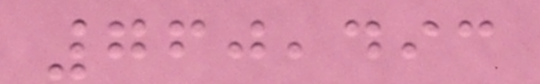760,493
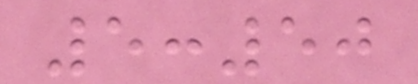5:50
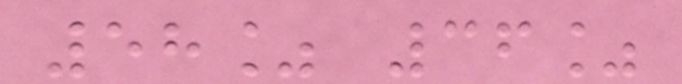58% 36%
